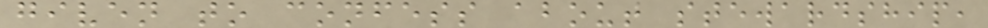given to confess about stewardship,
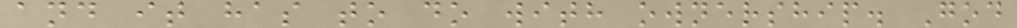and it has to do with ownership. God
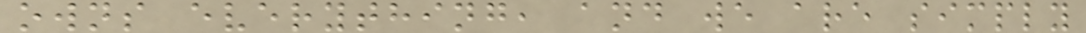owns everything, and we are simply
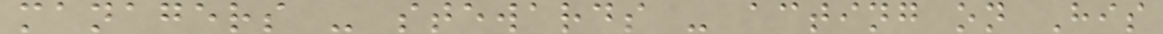managers - stewards - acting on His
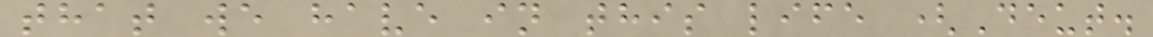that we have in this life (Deut.
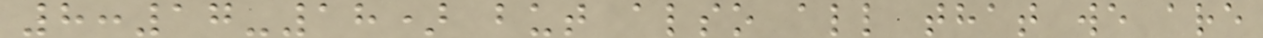8:17-18) but also all that we are
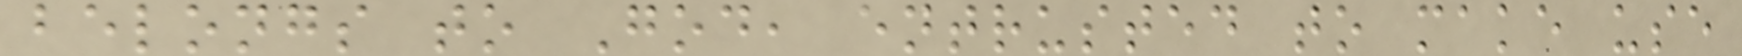belongs to God, entrusted to make use
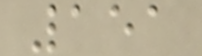151
